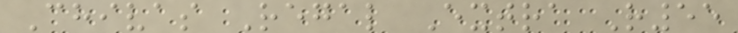Chivas Regal Extra R55
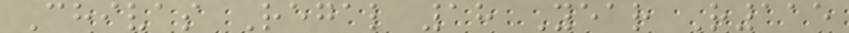Chivas Regal 18 Year R115
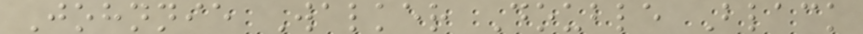Johnnie Walker Double Black
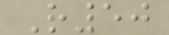R50
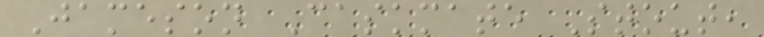Jameson Caskmate Stout,
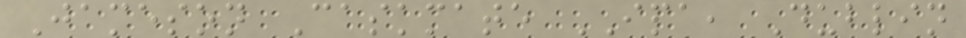Jameson Caskmate IPA, Dublin
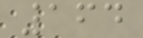164
